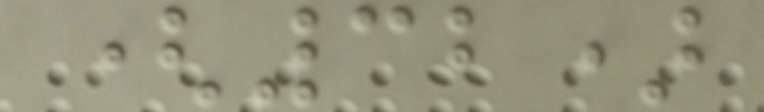(32)
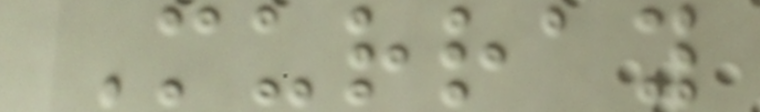Murray
